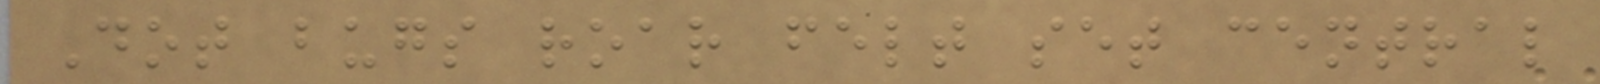Dot bugs roar felt set central
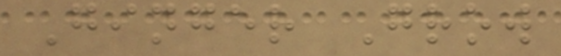Ginger Grow
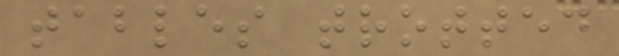tables trotted
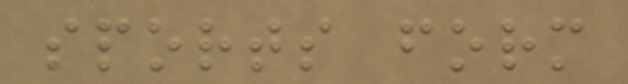sports form
